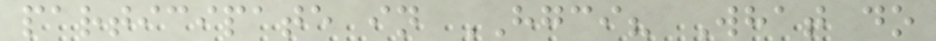participate in HGCI? What do
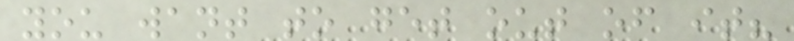you want to get out of it?
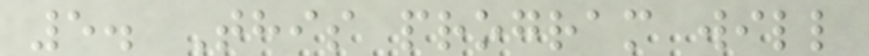5. This program will
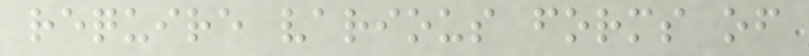require various forms of
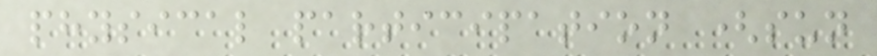physical participation (sun
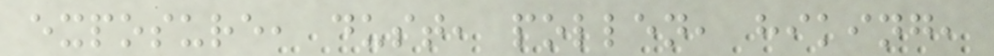exposure, dust, pollen, hiking,
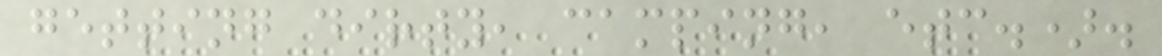getting dirty, camping, etc.).
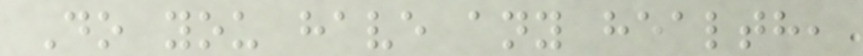Do you have any health,
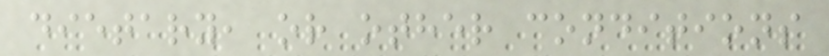dietary, or other conditions
